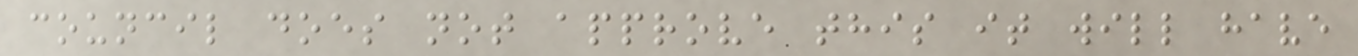council does not approve this it will have
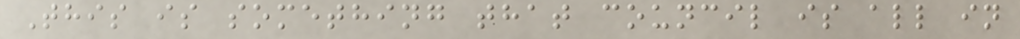This is something that council is all in
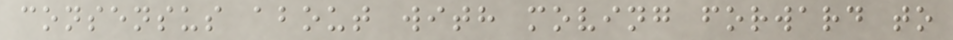consensus about with moving forward to
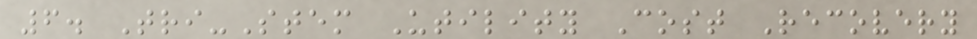6. Tri-Stem Utility Cost Recovery
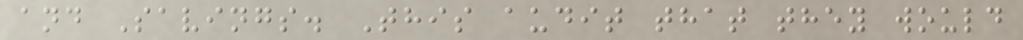and Savings. This audit that they would
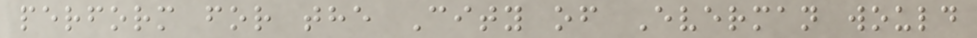perform for the City of Everman would
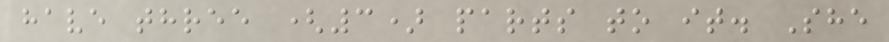have three (3) parts to it. She
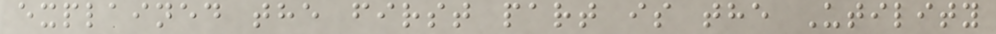explained the first part is the Utility
